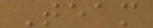Team
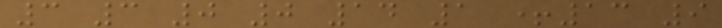3 3 0 0 14 1 +13 9
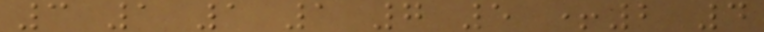3 1 1 1 7 5 +2 4
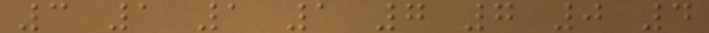3 1 1 1 7 7 0 4
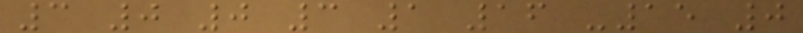3 0 0 3 1 16 -15 0
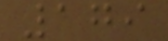179
